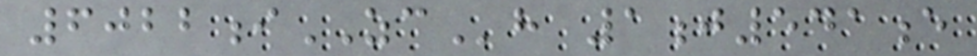6022iZCh 1j541e
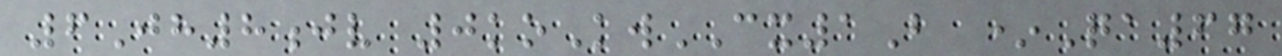6Jh8jv 0koKwCX1B *Qa67
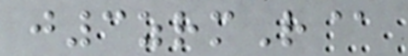j3zrmR@
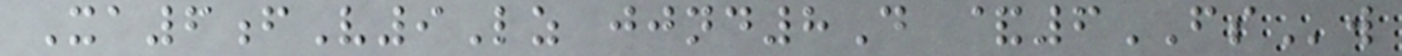Xa6fV9Lz jjnd8D &6FSw
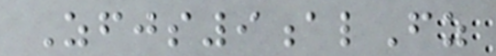Zfjs9alFz
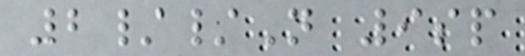2//N 9sp
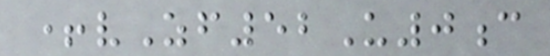+vZf52U0c
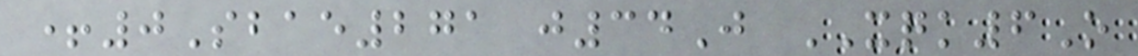+0Sbae271 j34J XQK6O
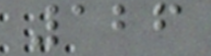126
